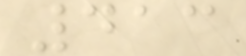413
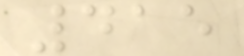415
